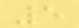5
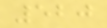520
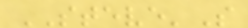STEVE'S
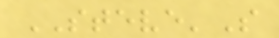STEVE'S
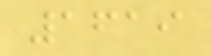1619
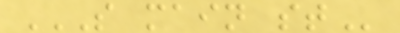S MAIN ST
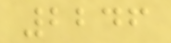2246
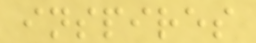inspires
